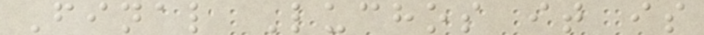Final Luchos it is
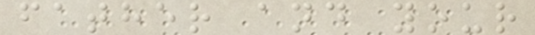father and your
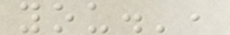you.',
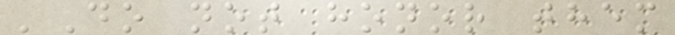'Do not honor them
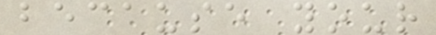because your
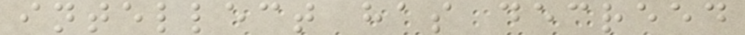intellect has decreed
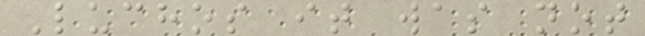Luchos it was not
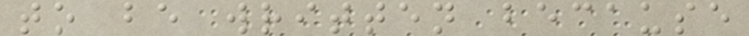to be written because
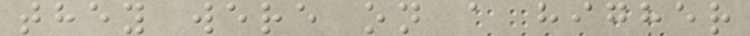they were on a higher
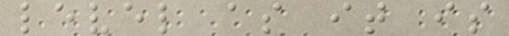level as it is
